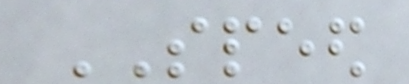SPEED
